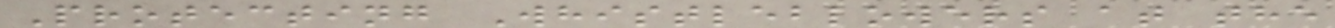Protecting Whistleblowers at the
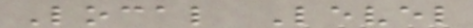Local Level
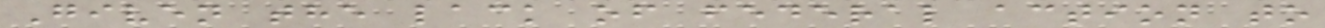Given the lack of federal action to
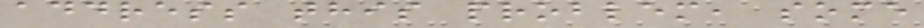address this problem, some
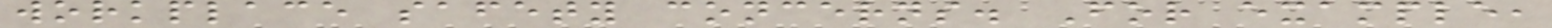workplace safety concerns. For example,
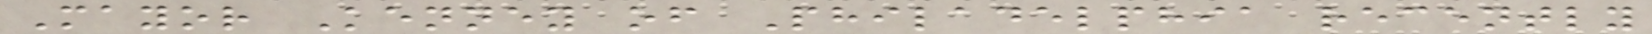Mayor Kenney of Philadelphia recently
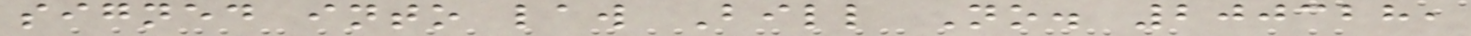signed into law Bill No. 200328,
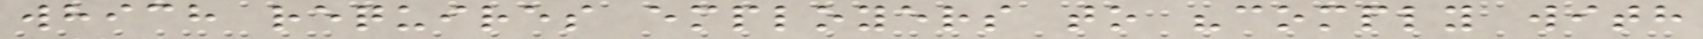which requires employers to "comply with
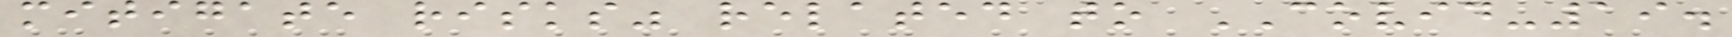mitigate risks" related to COVID-19.
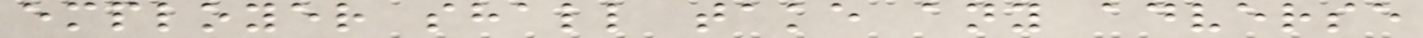employer shall take any adverse
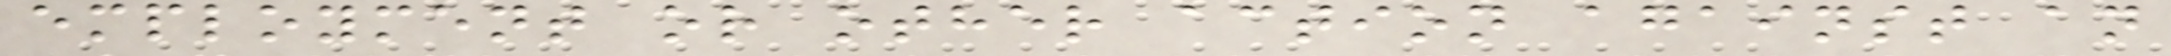employment or other action against an
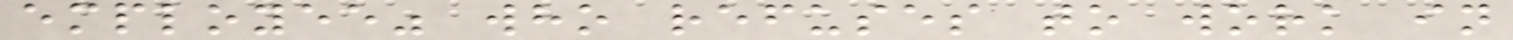employee" who refuses to work in
